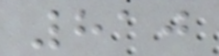810
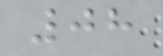08
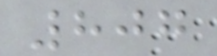807
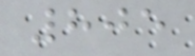805
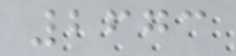2673
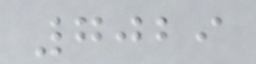7029
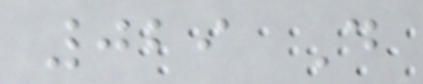029 D
